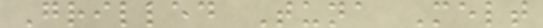Grilled Tuna Melt
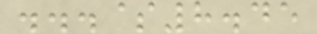...$8.45
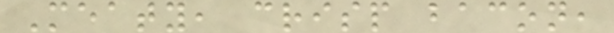Meaty, crisp bacon,
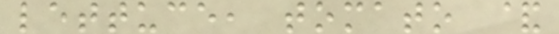lettuce, tomato &
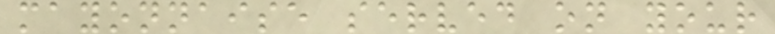mayonnaise served on your
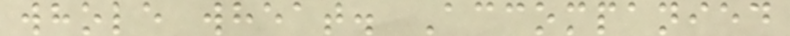whole wheat. Accompanied
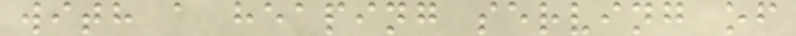with a heaping serving of
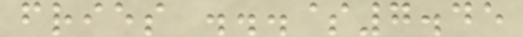fries ...$7.45
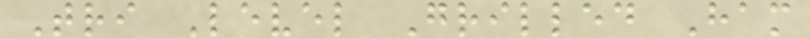Tri Level Grilled Ham
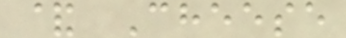& Cheese
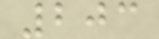203
